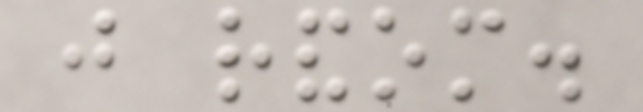just random.
